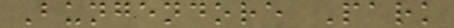Bungendore Park
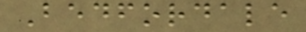Bedfordale
